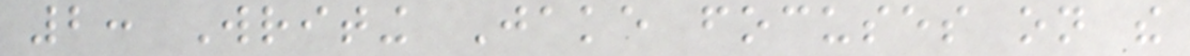2: Writing Jake focuses on the
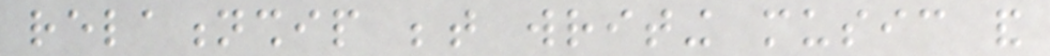relationship between writing music and
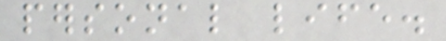personal life.
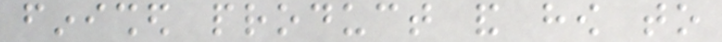finished product and how to
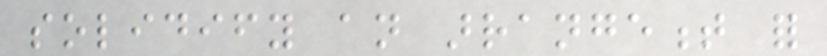solidify an arrangement for
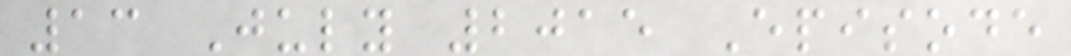13 July 2015 Episode
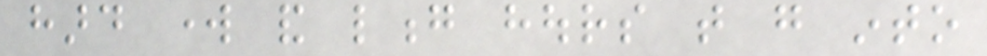hard work and long hours that go into
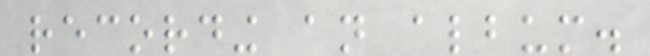recording an album.
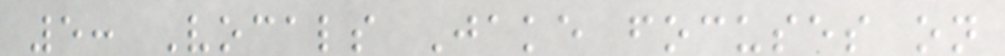5: Vocals Jake focuses on
